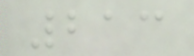213
